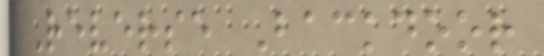Reverse Backdoor
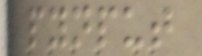pynput
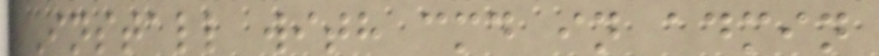Install with cmd in admin
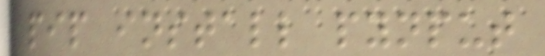pip install pynput
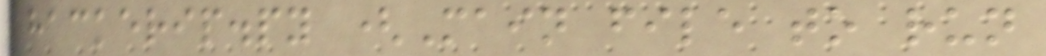hackerip.py (Main file to run
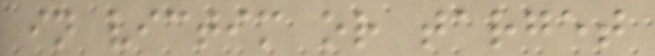in victim or target
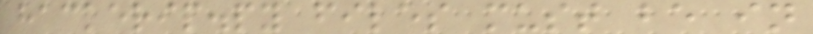hackerip.py files must be in
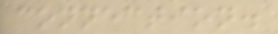connection.
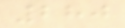280
